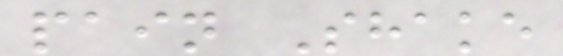pain Shake
